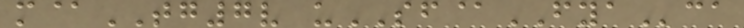m@TG7v uSF@FYAca
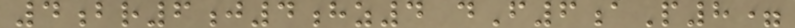4br6j4hz4 dF6aP8=
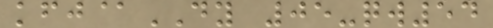kfj@DY 05-qw54
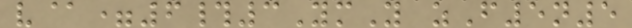v@=6#3YmY zF5n5
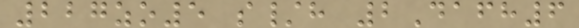227zo5 s/h 2Dafh6
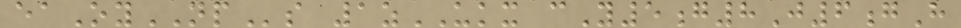eaOyNPs 1zUKX cY5g8J6gH
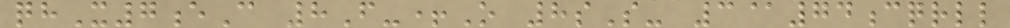qhX7eC 8F-+O 8sS- 3@74cqrll
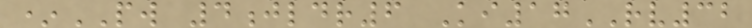*PW 4jldr6 Ki17RV32
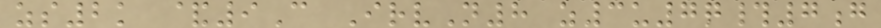zs2k &9C IrvN8 z3u7q#7g
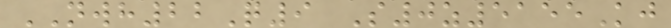NWH22Q9 S0z5155Kj
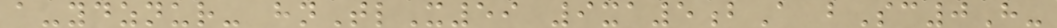a-ydznur- hnTlX59 9xa5bA bSc0H-
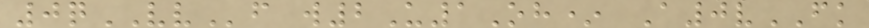0qVVf w2U1Oh* A0vFK
